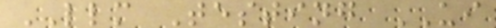LLM Testing UI
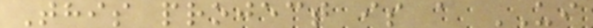This project is a UI
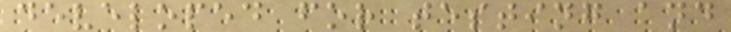developed for testing and
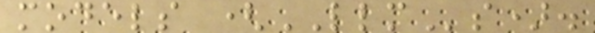models (LLMs).
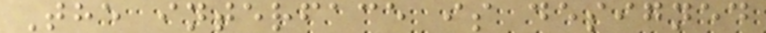The interface is designed
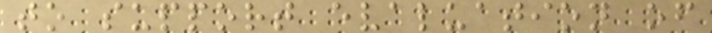to support evaluation of
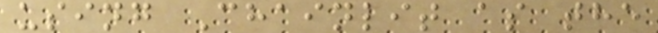using Chainlit as the
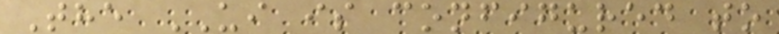The UI is configured to
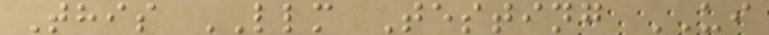This LLM Testing UI
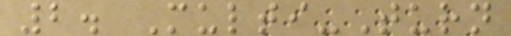2. Multi-Turn
